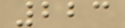223
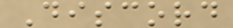Discord
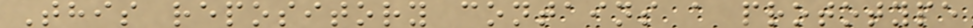This repository contains a prototype
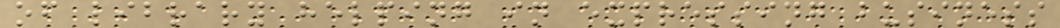of library helping in expressing business
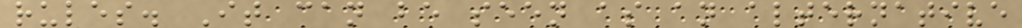rules. It can be seen as an alternative
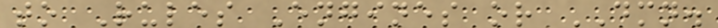to Rules Engines or DMN.
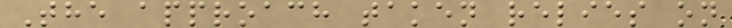The approach taken relies on
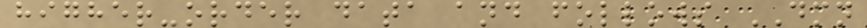higher-order data and follows DMN
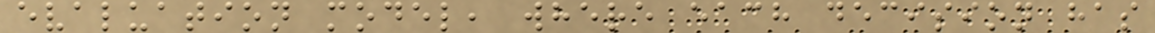evaluation model, where each decision has
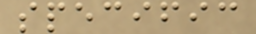specific
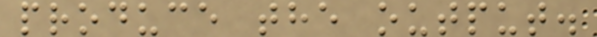produce the output.
